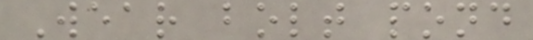Wear bolt pond
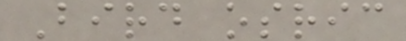Bird osric
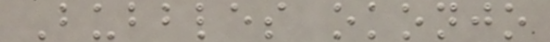Bubbles okonjo
